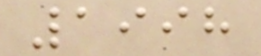1998
